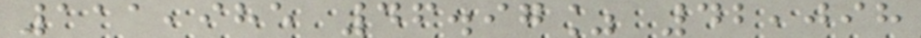111,985 46.97% 42,098
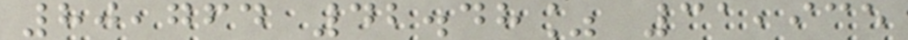80,764 42.48% 31,935
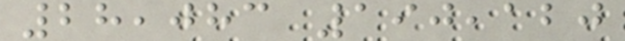28,083 190,120
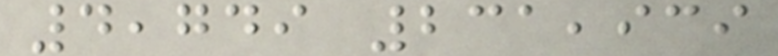4,749 231,939
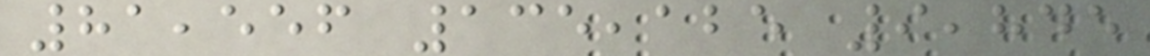81,556 135,125 9,845
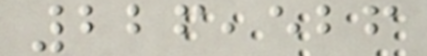226,526
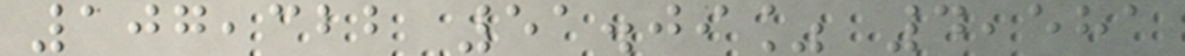107,322 51.09% 4,581
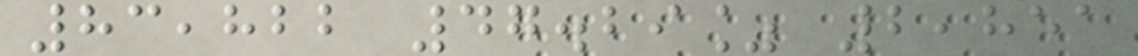83,822 47.29% 2,851
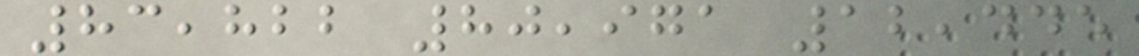83,822 80,971 12,445
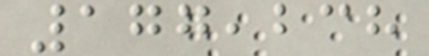177,238
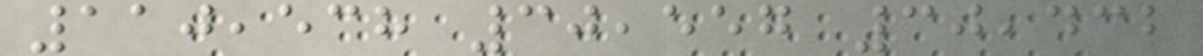110,538 30,557 30,432
